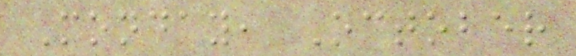Monday, October
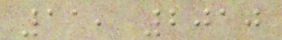11, 2010
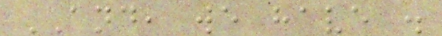AND, we have .
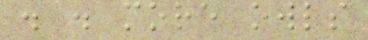. . more owls
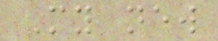My new
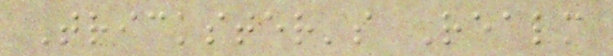Trickster's Realm
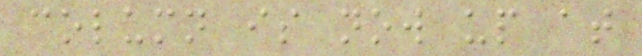column is now up at
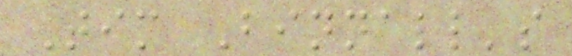Tim Binnall's
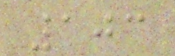103
